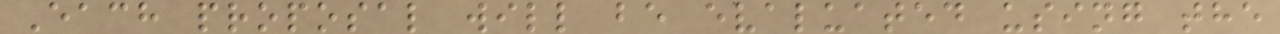Each proposal will be evaluated using the
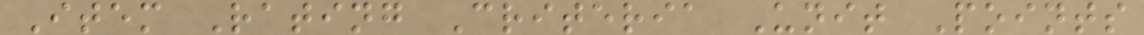Item Rating Criteria Unit Points
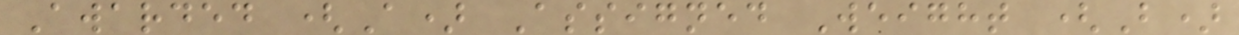Awarded (A) Assigned Weight (B)
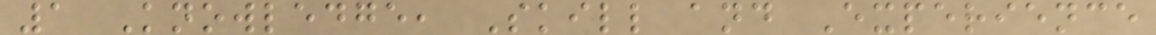1 Knowledge, Skill and Experience
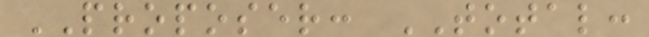PROPOSER: TOTAL:
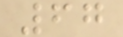67
